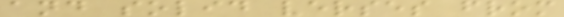and solid verses from
